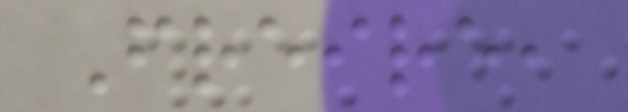Freire,
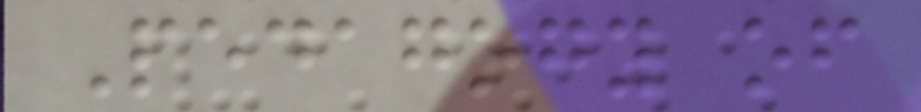Pedagogy of
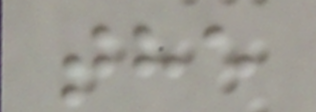the
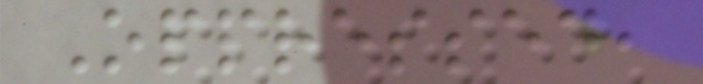Oppressed,
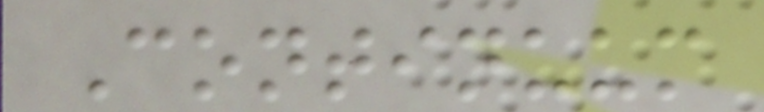Continuum
